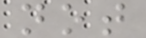not
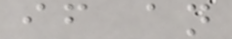if an
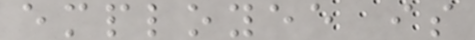employee is
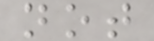not
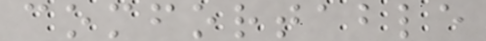comfortable
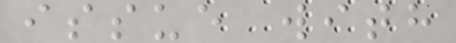issue with
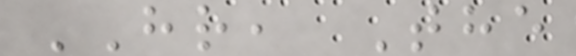HR, The
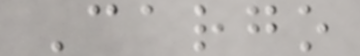Cargo
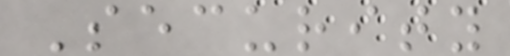Security
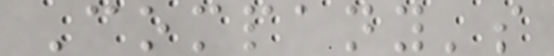Company's
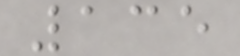135
